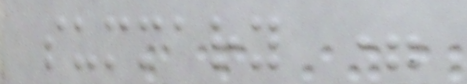summary =
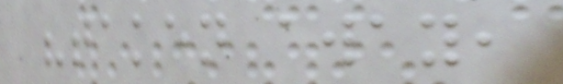"taken away,
